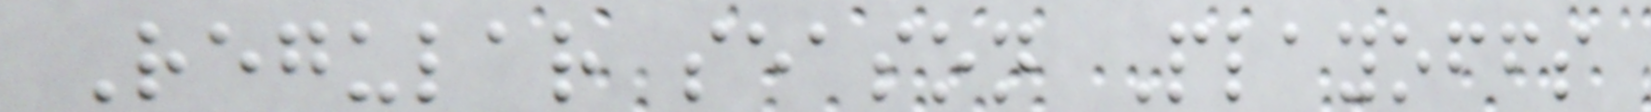Regular season Playoffs
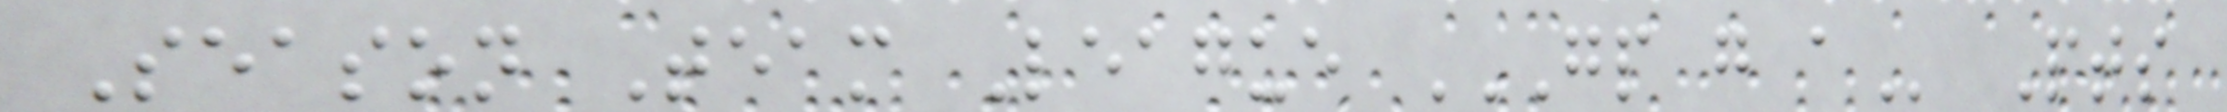Season Team League GP G A Pts
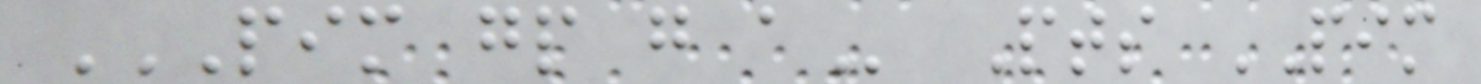PIM GP G A Pts PIM
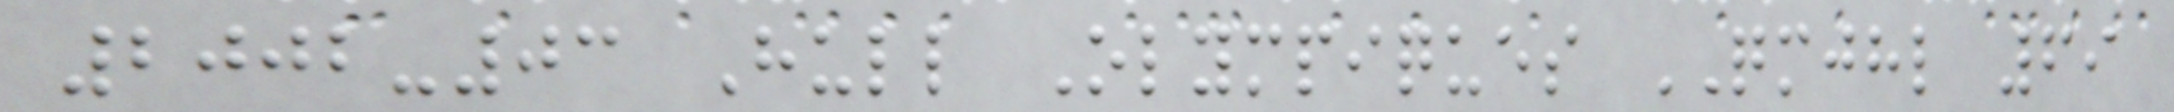2002-03 Hull Olympiques QMJHL 69
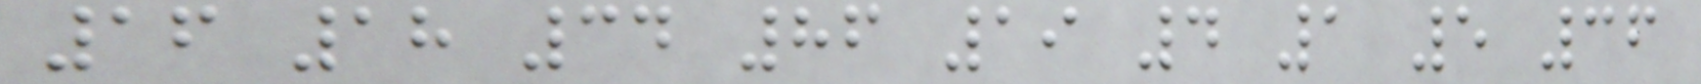16 18 34 86 19 4 1 5 36
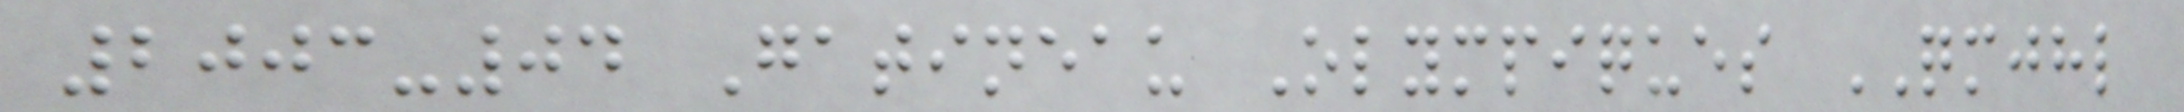2003-04 Gatineau Olympiques QMJHL
